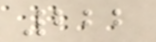222
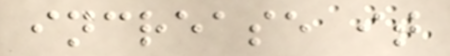increase it
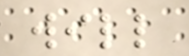will
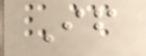If
